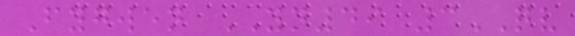Fygwen YN49 3QV
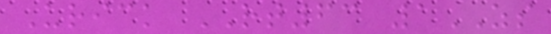Urick RT63 1ZS
